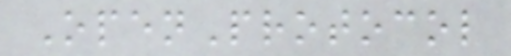OpenProtocol
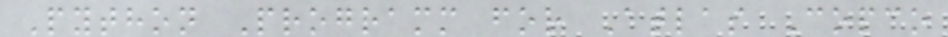Python Programm for Atlas Copco
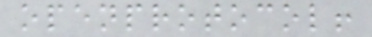openprotocol!
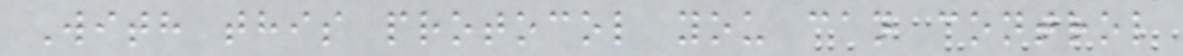With this protocol you can control
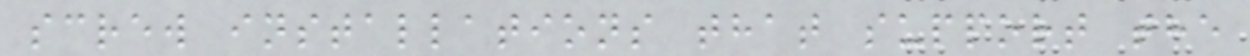screw installations that support the
